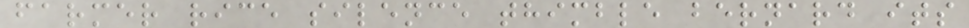farmer rice silence thimble bernard its
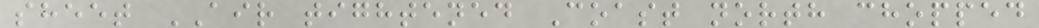sheet AIR tightened Coast north chopped
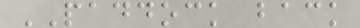PADDOCK back
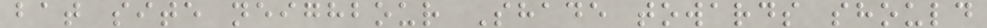bat site neighbour Shade towards should
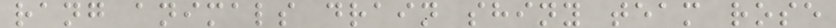rang animals drain shiny team rose
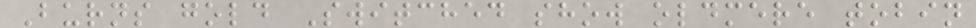Burns gold Switched show oldmere tobin
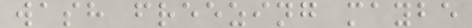wash freezing maybe
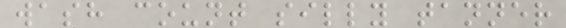wash count silly tanner
